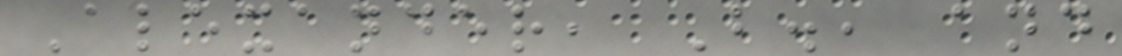Alexander, B., and
